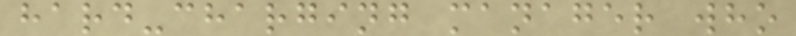hard-charging manager who
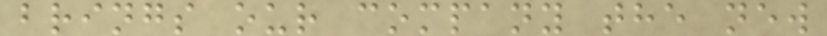brings our company the new
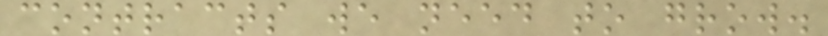contracts we need to grow.
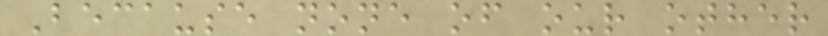Because none of our other
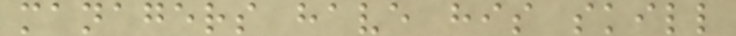managers have his skill
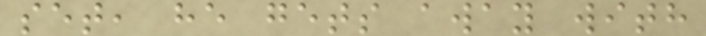set, he gets away with
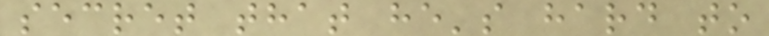secret that he's hard to
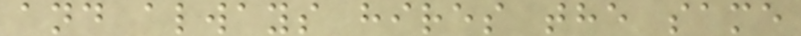and always hires the same
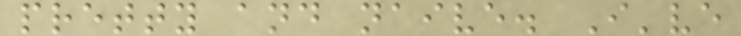pretty and naive. I've
